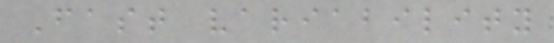Fast variability
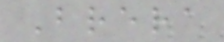Brera
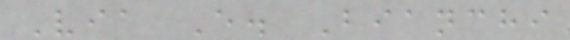Via E. Bianchi
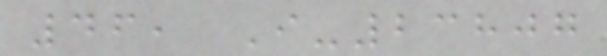46, I-23807
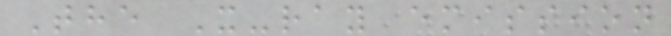The X-ray emission
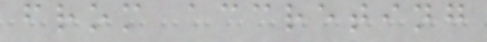from accreting
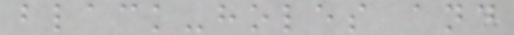black-holes and
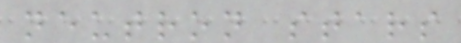neutron stars
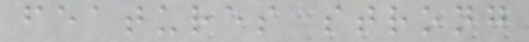features strong
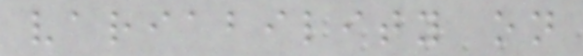variability on
